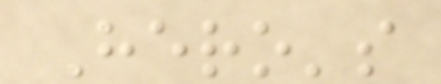Hero's
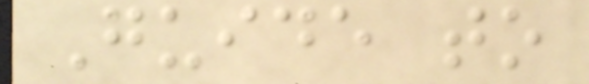Guide to
